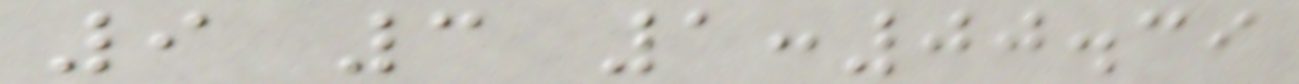9 3 1:00.39
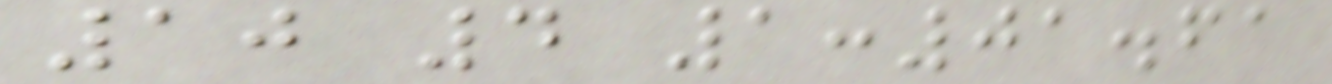10 4 1:01.61
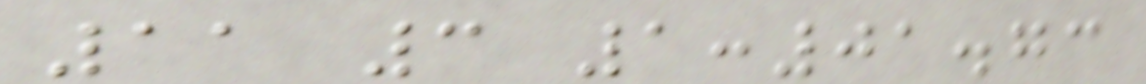11 3 1:01.73
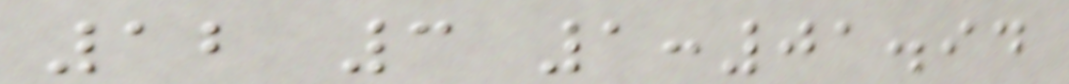12 3 1:01.94
